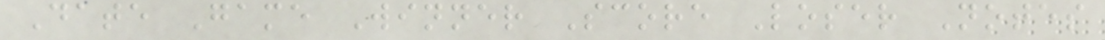Date Game Winner Score Loser Notes
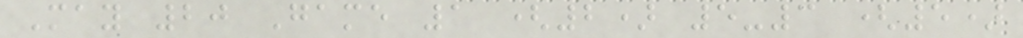May 20 Game 1 (2) 5-3 (5)
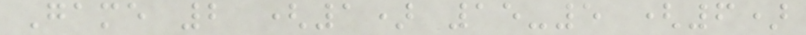Game 2 (1) 15-5 (6)
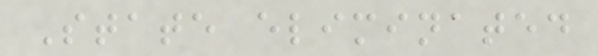State eliminated
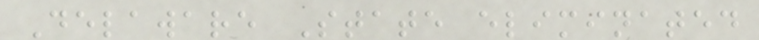Delaware State eliminated
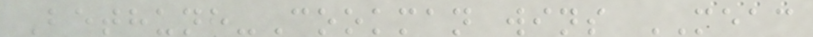Bethune-Cookman wins MEAC
